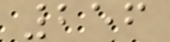256
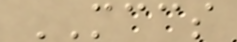MCCS
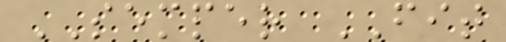SEMPER FIT
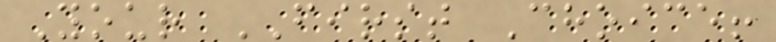Your FIRST Choice!
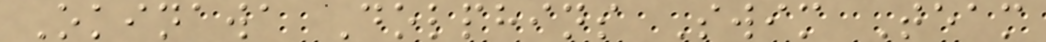Okinawa Dolphins Swim Team
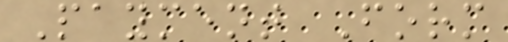Payment Form
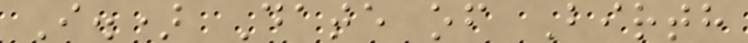I.) Date of Birth
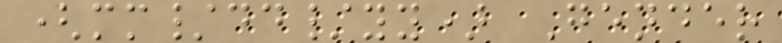(mm/dd/yy) Gender
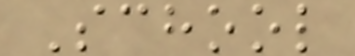School
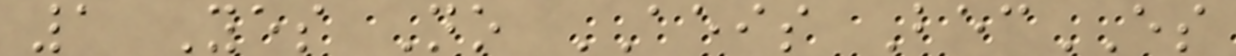1 Yes No AEIS BecES
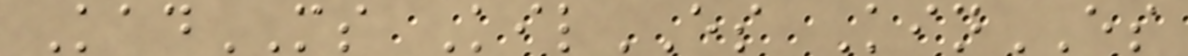KadMS KilES KinES
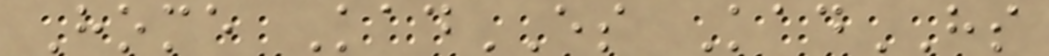Home KadES KadHS
